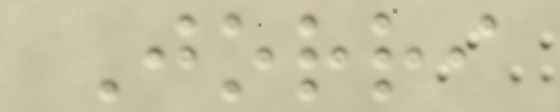Jorri
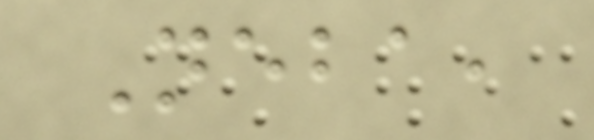Neba,
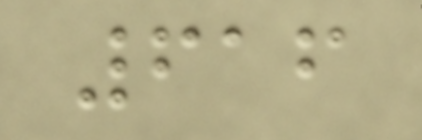616
